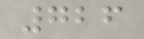726
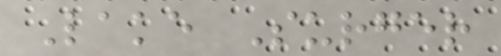Lake Surger
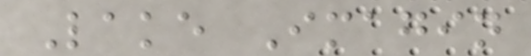Lake Imagin
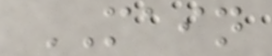MAIN
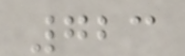723
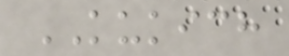KUKICH
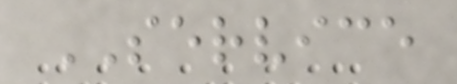SERVICE
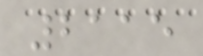2115
